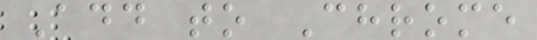Add to Chrome
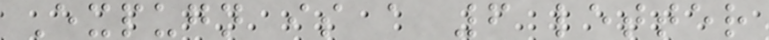Expugn is a 6 letter
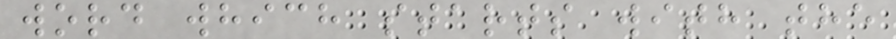word which starts with the
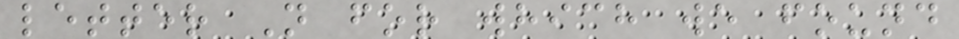letter N for which we found
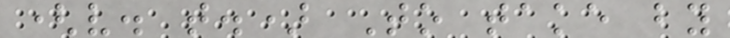(v. t.) To take by
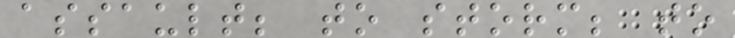assault; to storm; to
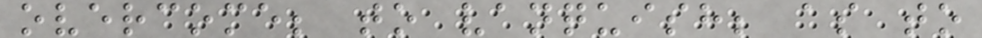overcome; to vanquish; as to
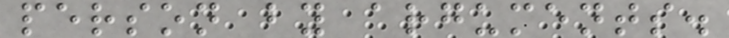person by arguments.
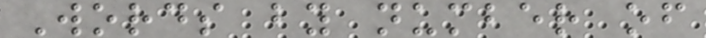Words by number of
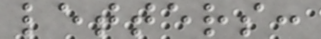letters:
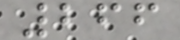266
